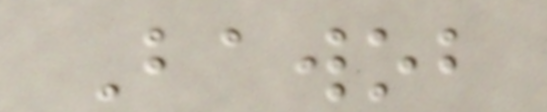Bawob
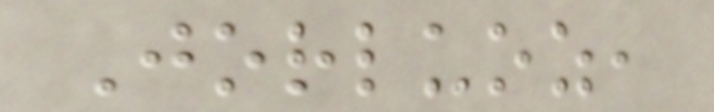Jorluoz,
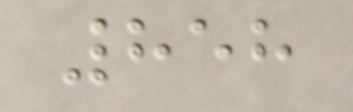858
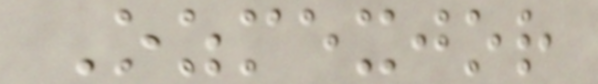Ozmexjor
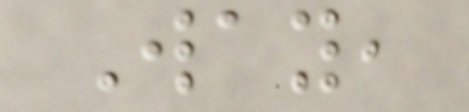Way,
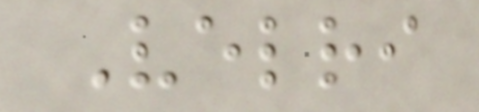Velri
